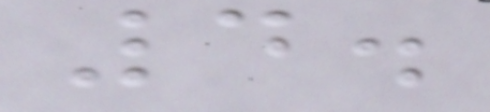4.
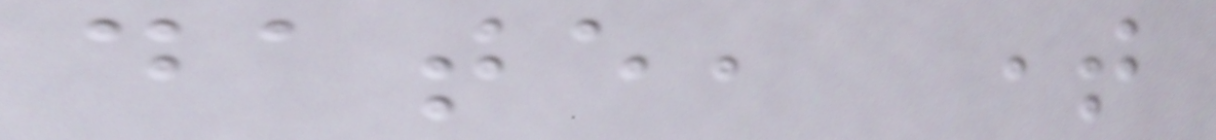date, time
